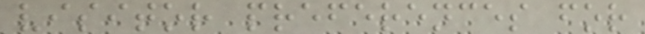visitor preferences for
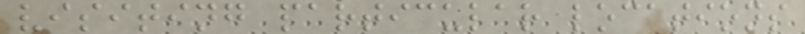visiting particular locations
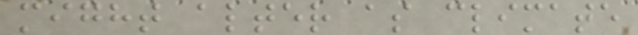might alter as climate
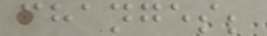changes;
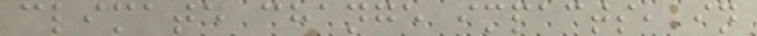climate change impacts, in
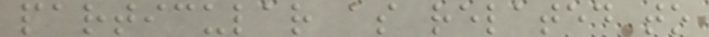particular as related to
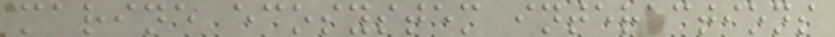marine ecosystem interactions
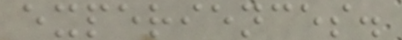experiences.
